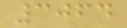3064
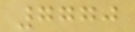7770
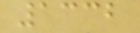1332
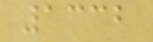1332
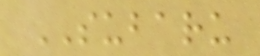SUBARU
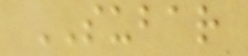SUBAR
